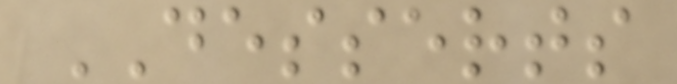DESSERTS
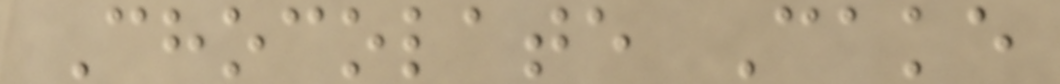Chocolate Cake
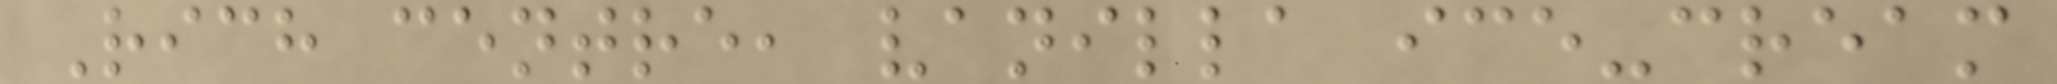Rich centre, vanilla ice-cream
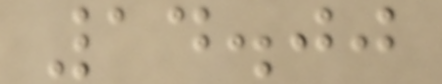14.00
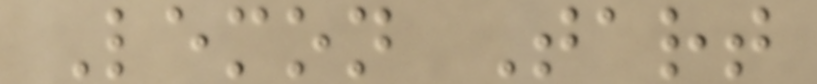Lemon Tart
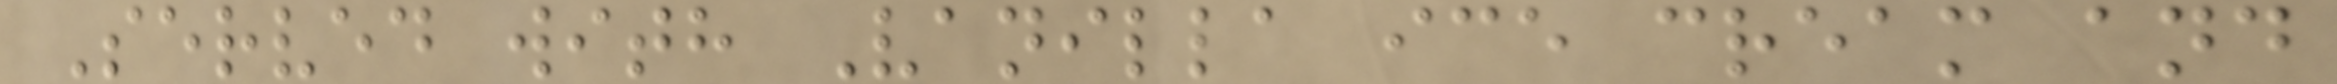Served with Vanilla ice cream and
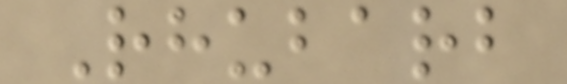Rhubarb
